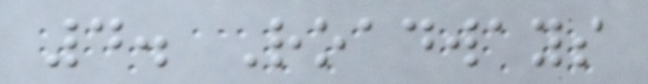4. Roadways
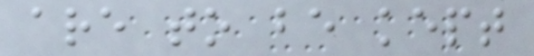are to be kept
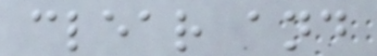clear and
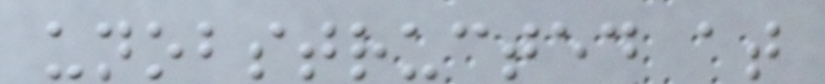unobstructed at
